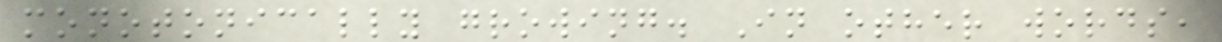monotonically growing. In other words,
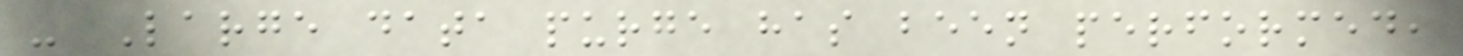- Large data purge has been performed,
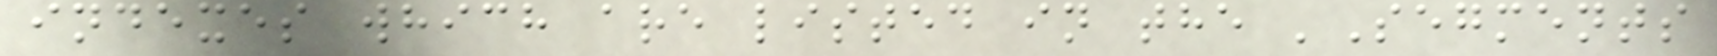indexes which are listed in the 'Segments
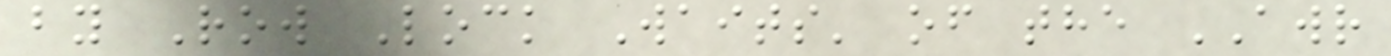by Row Lock Waits' of the AWR
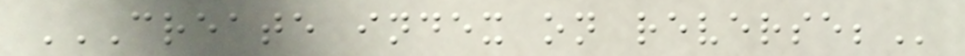CREATE INDEX ON REVERSE;
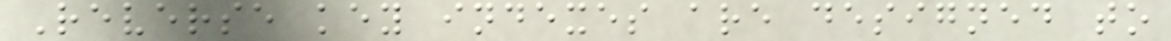Reverse key indexes are designed to
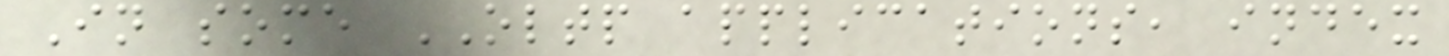In some OLTP applications, index
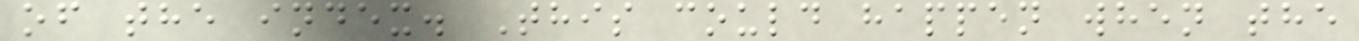of the index. This could happen when the
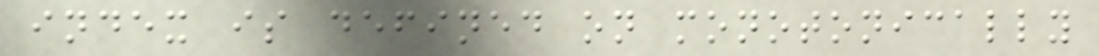index is defined on monotonically
